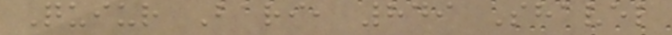Quiur Bari, 849 Shavel
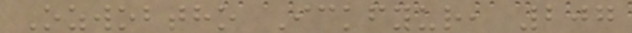Ozwobtho Ickfyur, 207
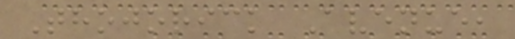Thojorick Avenue,
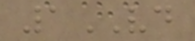1VD
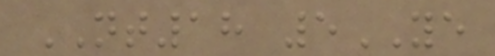NT18 5YE
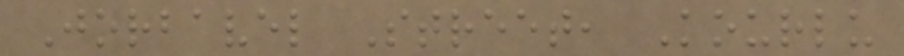Jorbavel Street, Kourlu
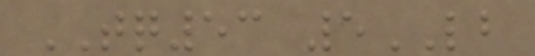TQ53 5LB
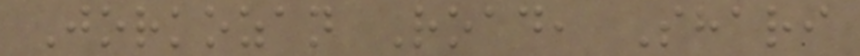Jorkozan Road, Shari
